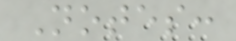Notes:
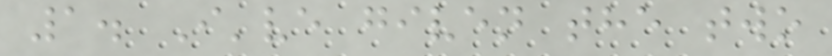1. I've given the two
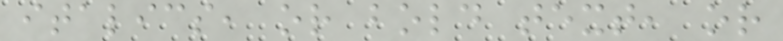italics, or bold text, or
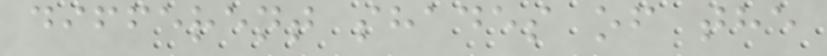different shades of the
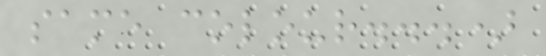same colour...)
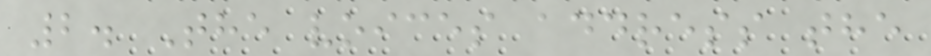2. The voices address the
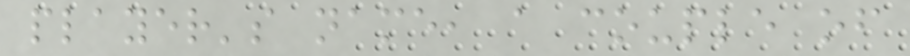player's name, a couple of
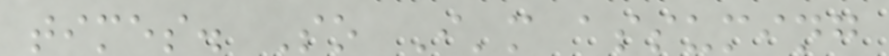times. So I'm assuming
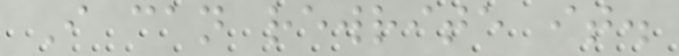I can rewrite it.
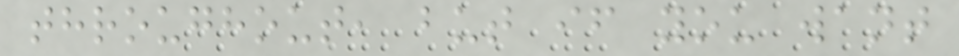throughout, but if you want
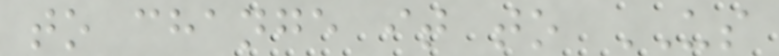to change it to US
